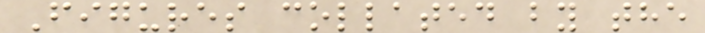Figures collated by the
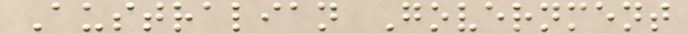Australian Government
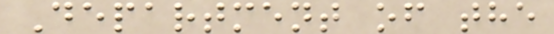Department of the
